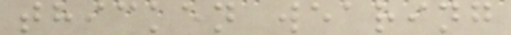thicken wearing
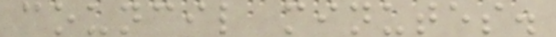council minutes.
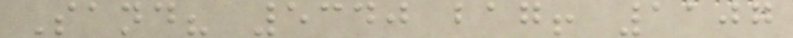Sand? 5340 bag! 1107
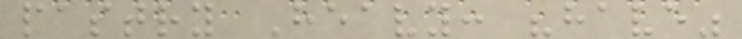pastry Heavy: "have"
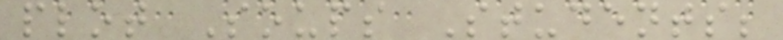plot Soups Students;
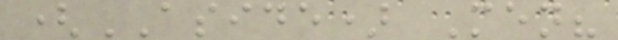(ASIDE) Men?
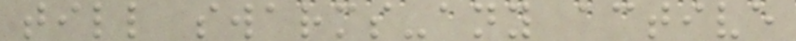till swarms-any active
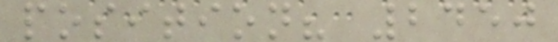position? 2450
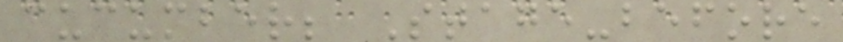cucumber; Stage-before
